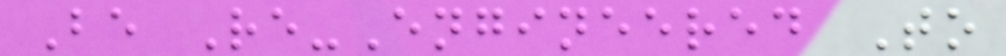Be Re-Engineered To
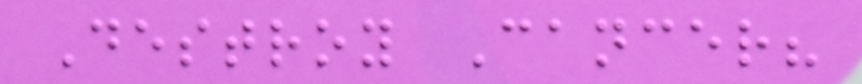Destroy Cancer?
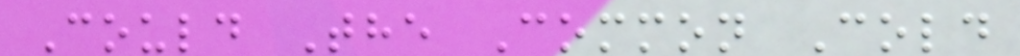Could The Common Cold
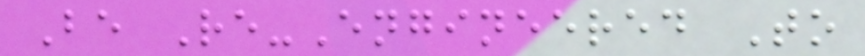Be Re-Engineered To
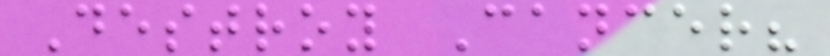Destroy Cancer?
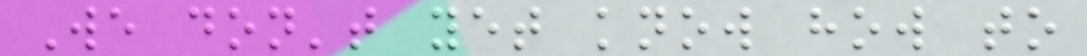We don't yet know how to
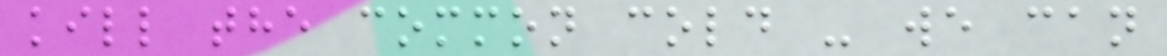kill the common cold - we can
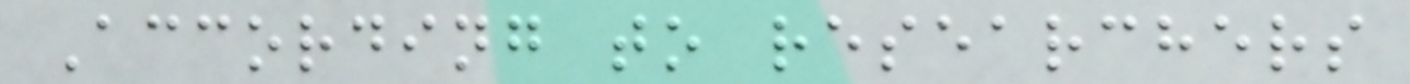According to researchers
